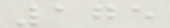175
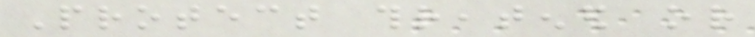Protect threatened or
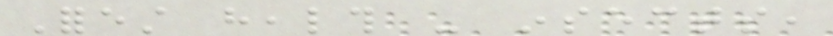Forest health - insects,
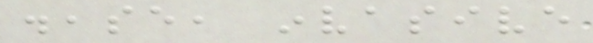disease, invasive
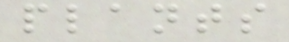plants
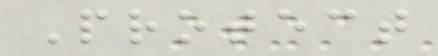Protect
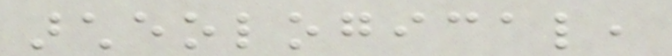archeological,
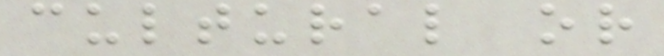cultural or
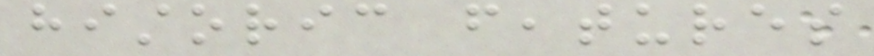historic features
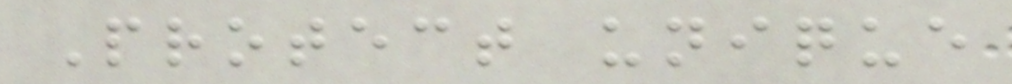Protect unique
